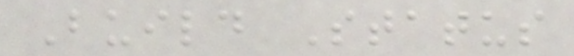Build Status
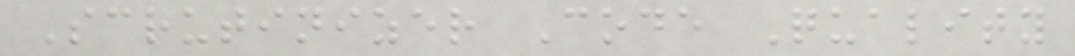Scrutinizer Code Quality
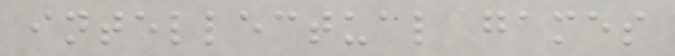intellectual games
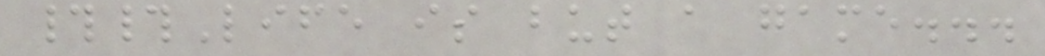##Life is but a game...
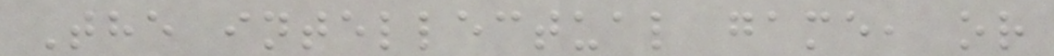The intellectual game, or
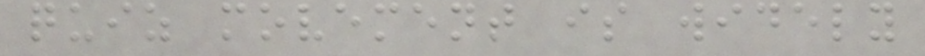quiz movement is widely
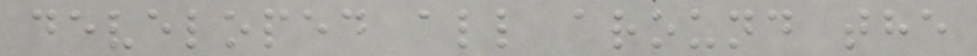developed all around the
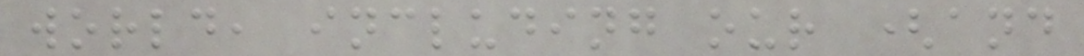world, including our (and
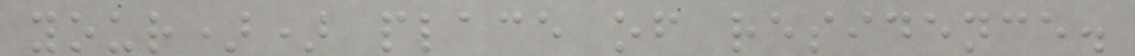your)) place of residence.
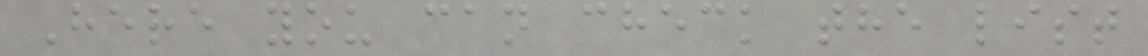Here you can check the list
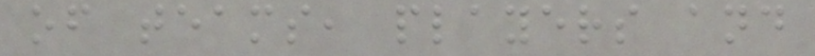of teams, players and
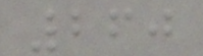260
